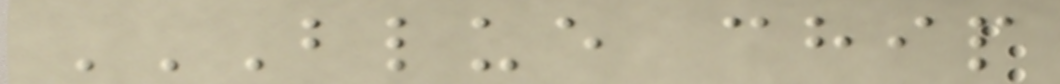BLUE CHIP
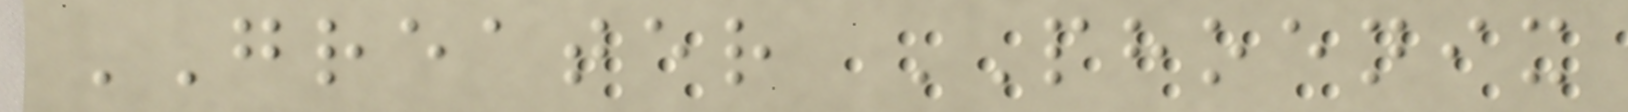GREATER PHOENIX
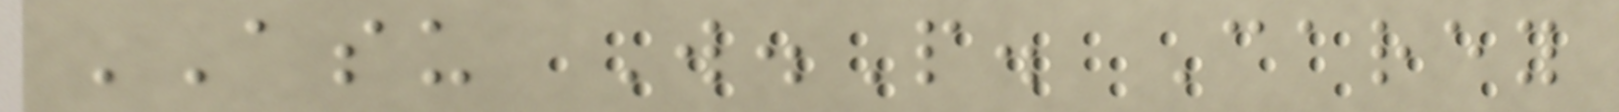ASU W.P. Carey
